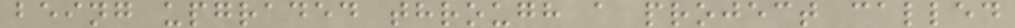being upgraded through a project called
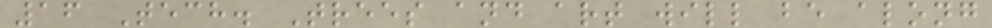16 Tech. Trees and art will be along
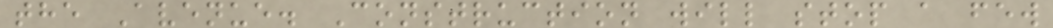the Avenue. Construction will stop a few
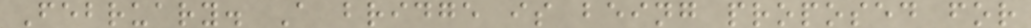February. A bridge is being proposed for
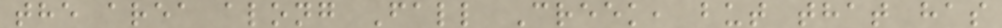the area along Fall Creek, but that has
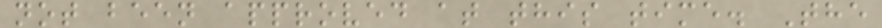not been approved at this time. The
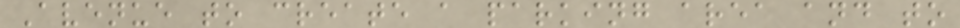Avenue to create a parking area and to
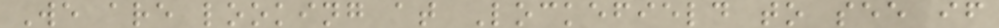We are looking at Lockefield to see if
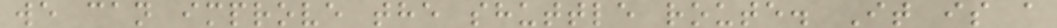we can improve the shuttle route. It is a
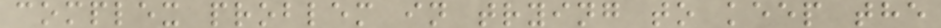complex problem in trying to keep the
